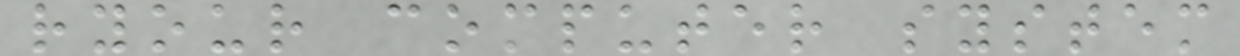ryour computer system
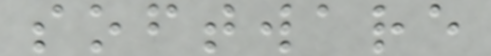software
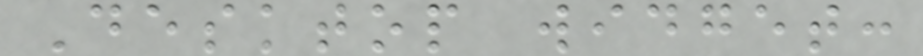Desktop widget:
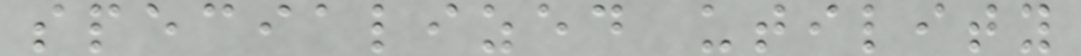specialized utility
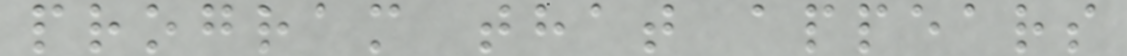program that appears
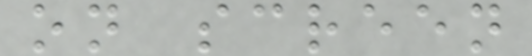on screen
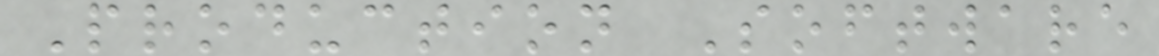Production Software
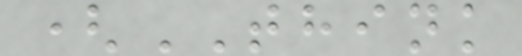(THINK
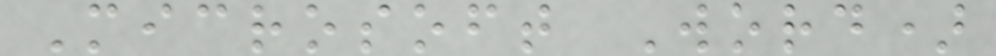Microsoft Word)
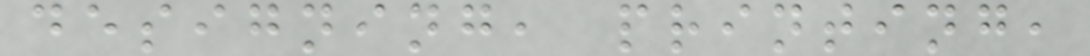designing, printing,
